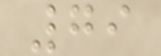79
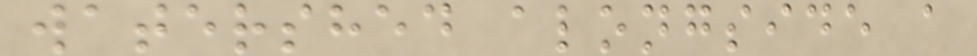watershed alongside a
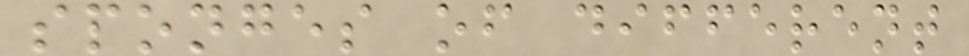sponges of different
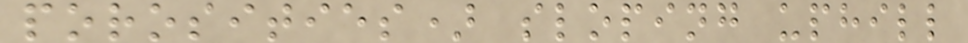porosities) sloping uphill
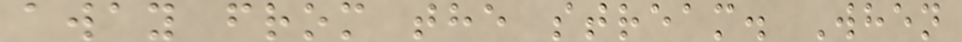away from the stream. When
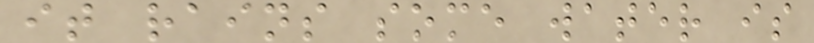it rains some water is
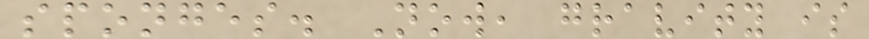sponges. Now, gravity is
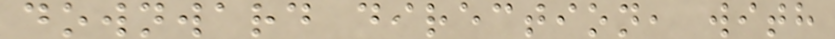downward direction, with
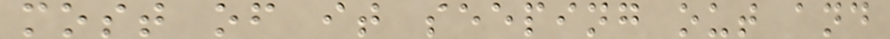most of it seeping out and
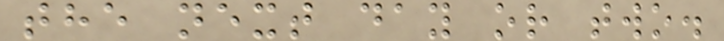the next day or two.
